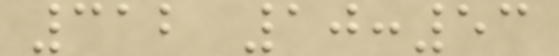312 10:53
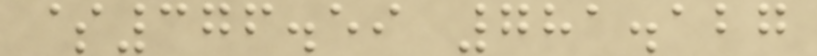$376.59 781.127
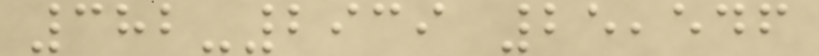382-2939 25,546
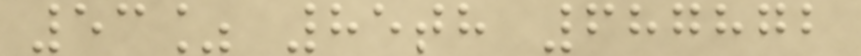53% 85th 687872
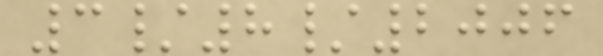3/8/2006
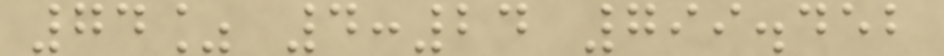74% 4:24 799.452
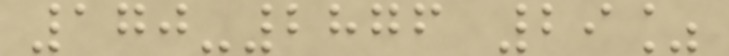170-2876 29%
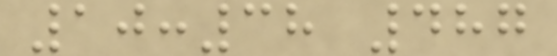10:38 487
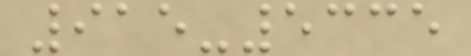915-5335
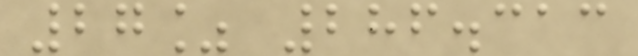27% 286.313
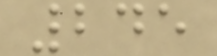245
